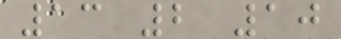13 2 10
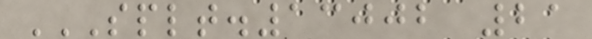SPLT.13002 21
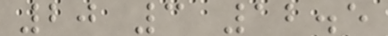20 3 12.5
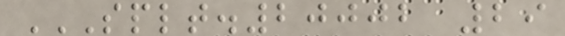SPLT.20002 29
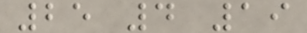25 4 19
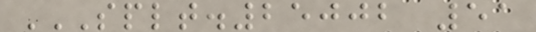SPLT.25002 51
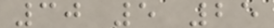30 5 25
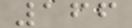166
